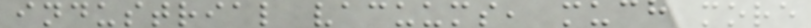industrial vacuums, much more
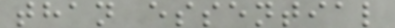than essential
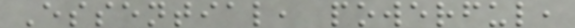Essential, powerful,
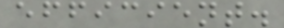efficient.
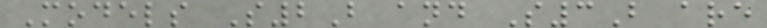Models S2B and S3B are
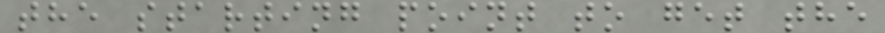the starting point to get the
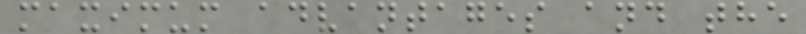maximum advantages and the
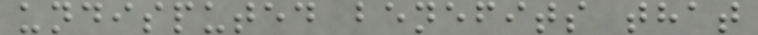undisputed benefits that
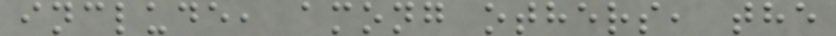include, among others, the
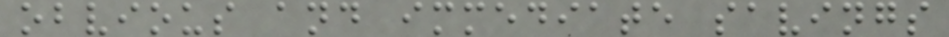obvious and immediate savings
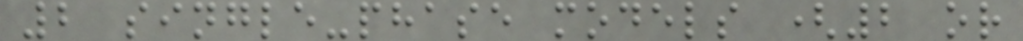2 single-phase models (2 or
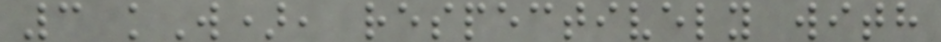3 kW), respectively with
